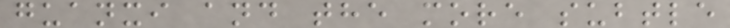guanxi and the more subtle
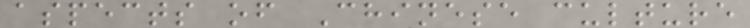aspects of Chinese culture
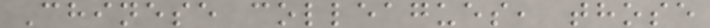Chinese colleagues, those
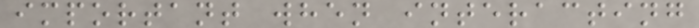important when interacting
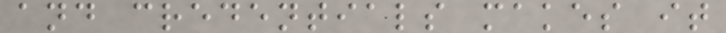and credentials makes it
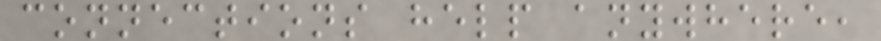connections help anywhere,
